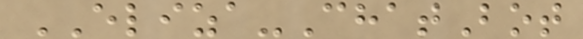ELIZA-ChatBot
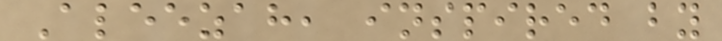Aleezah, inspired by
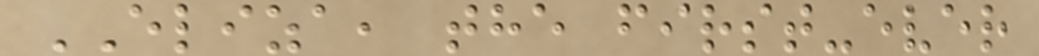ELIZA, the first-ever
